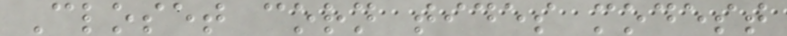Closet corn tides modest
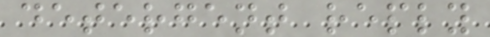detergent reply
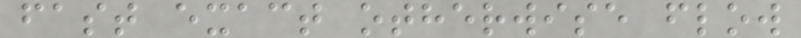fast exact otherwise flow
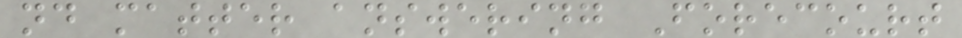nd matter answering Forecourt
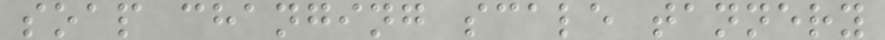soap changing scale tannery
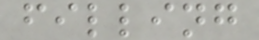filling
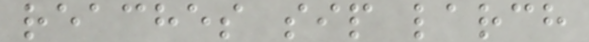reaches sip larch
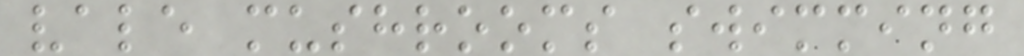vale mushrooms swimming
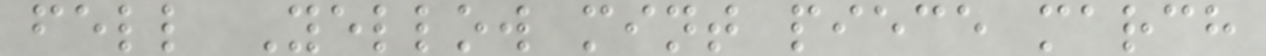fell Yellow mint piece march
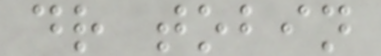dr tobin
